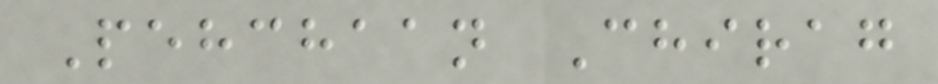Pehchaan Chirag
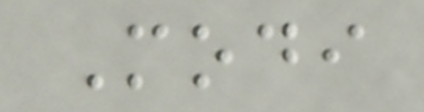Modi
